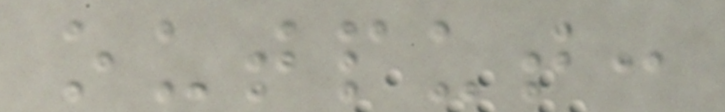output:
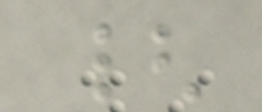{
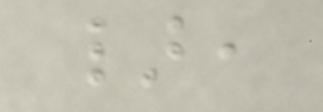},
